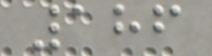186
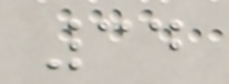34
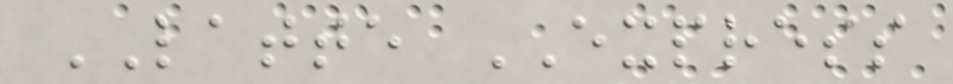LATTE EXPRESS
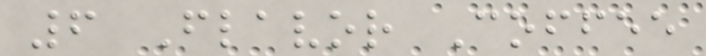6 Flavor Coffee
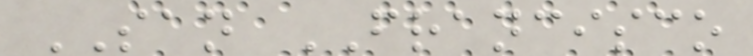SAN FRANCISCO
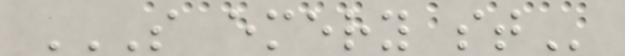S EMERY ST
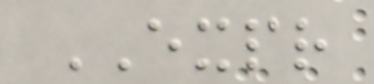EXPR
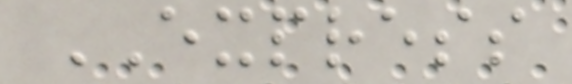EXPRESS
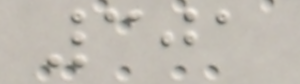301
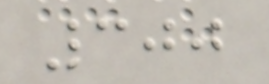300
